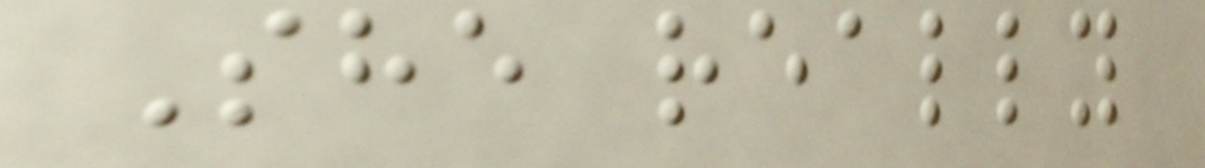She really
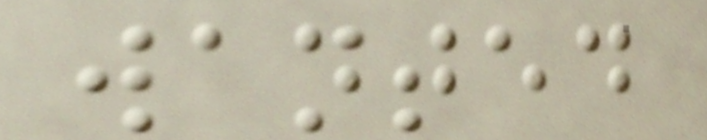wanted
